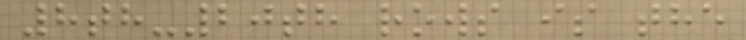8th-20th rows is the
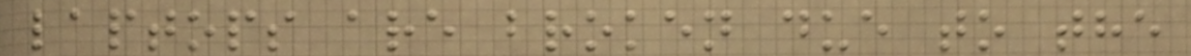laptops are broken due to the
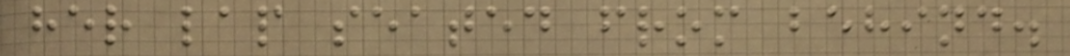her lap seated from behind.
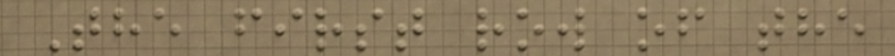The first row of the
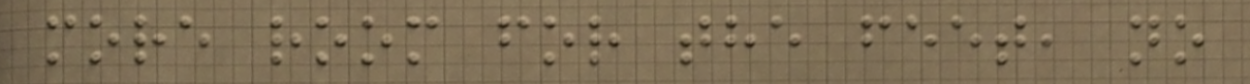more room for the feet, no
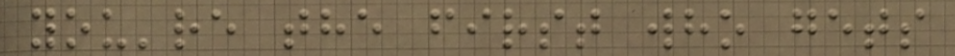you're the first who gets
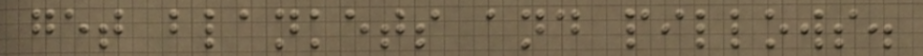get blankets and pillows.
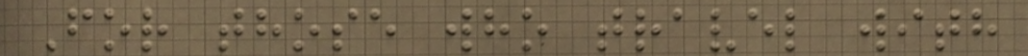For those who travel with
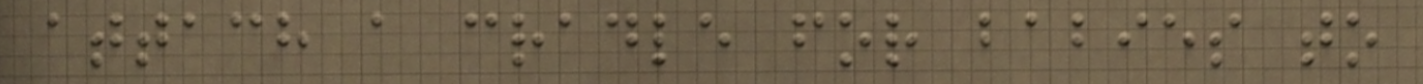attach a cradle for babies to
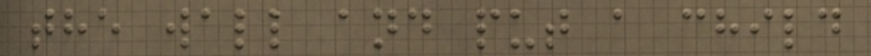the wall and put a child
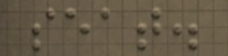seat.
